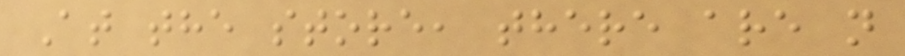At the store, there are n
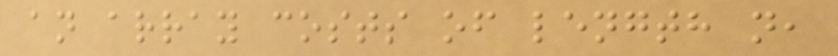an array costs of length n,
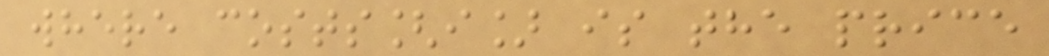where costs[i] is the price
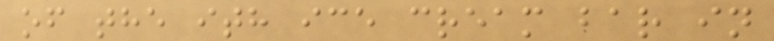of the ith ice cream bar in
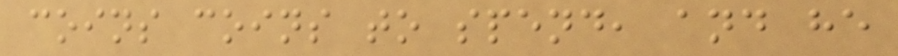coins coins to spend, and he
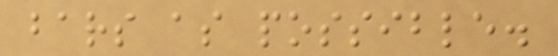bars as possible.
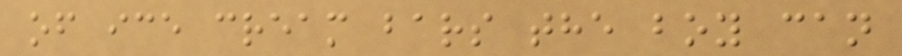of ice cream bars the boy can
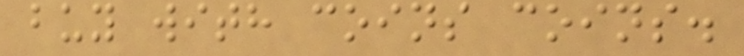buy with coins coins.
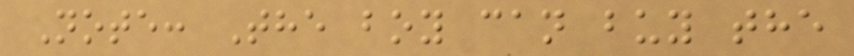Note: The boy can buy the
